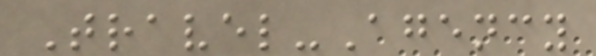Travel-Agency
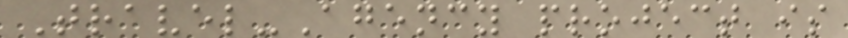Travel-Agency project is
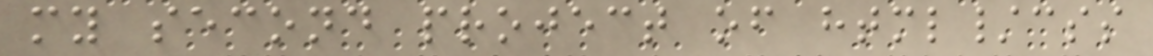my second project of html/css
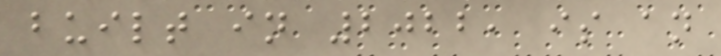built in 2022, is an
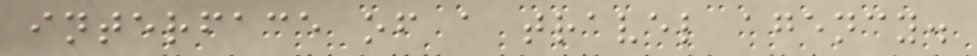interface of a travel agency.
